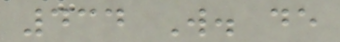434 W. de
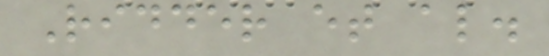Ridder et al.
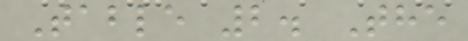Table 2. The
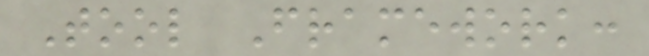Tool Framework:
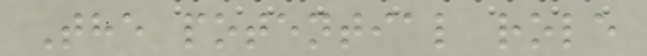The potential role
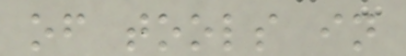of tools in
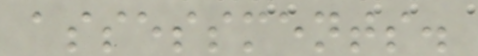assessments.
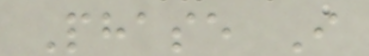Phase I
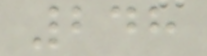248
